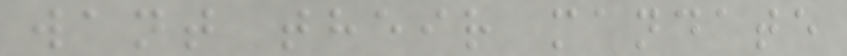want their mandate
